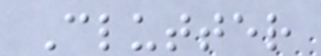Clutter
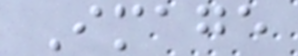Image
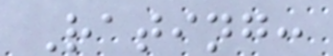Rating:
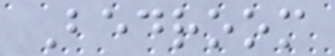Bedroom
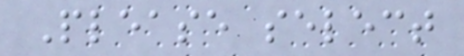Please select
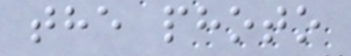the photo
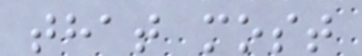that most
